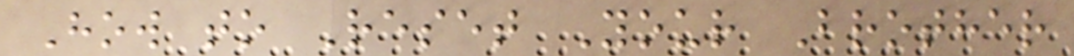How to Reset Your Brother
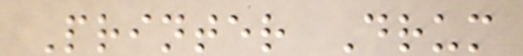Printer Drum
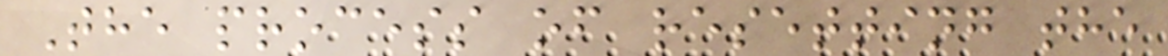The process of resetting the
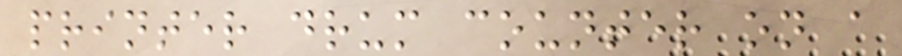printer drum counter on a
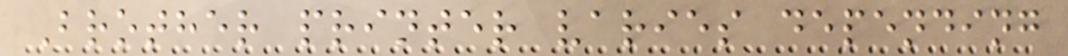Brother printer varies depending
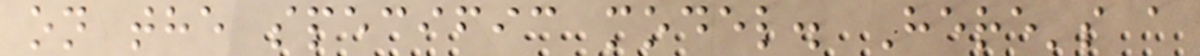on the specific model. Here's a
